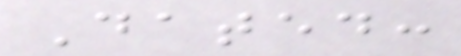Dated:
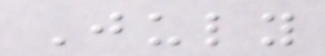July
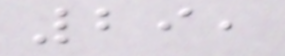29,
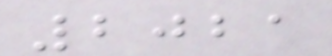2021
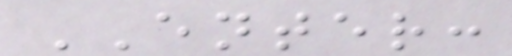ENTER:
